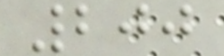200
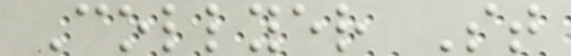Collyer St
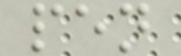pen
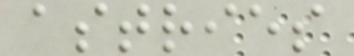astries
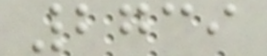2739
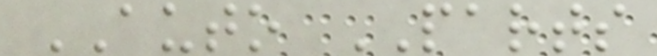AUTO PARTS
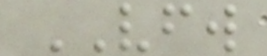VFW
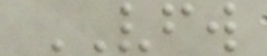VFW
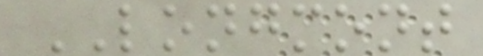LONGMONT
